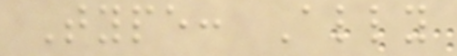Type: Ally
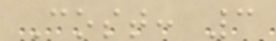Cost: 3
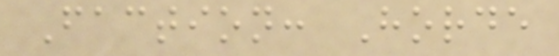Faction: Horde
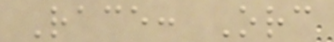Race: Orc
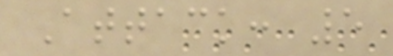Attack: 5
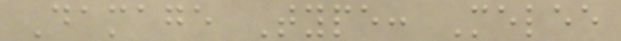Damage Type: Melee
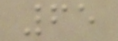65
